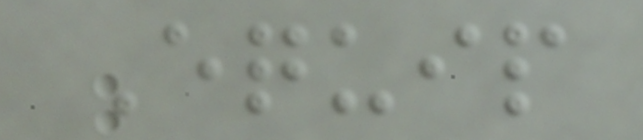Equip
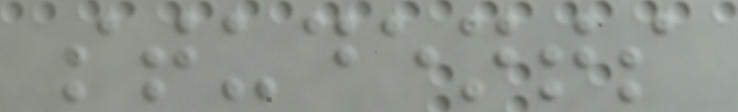students
